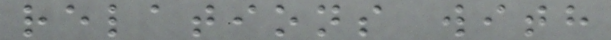relations with
